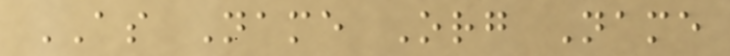AS Name Org Name
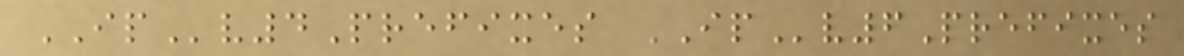IPv4Prefixes IPv6Prefixes
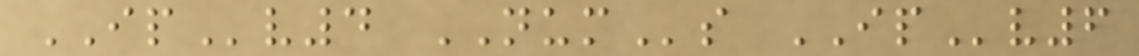IPv4 NUMs IPv6
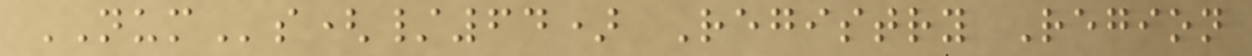NUMs(/64) Registry Region
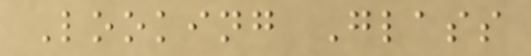Looking Glass
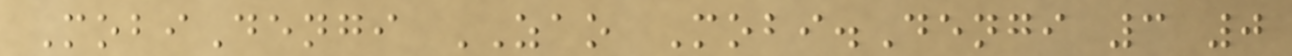MobiDengi ZAO Mobi.Dengi 3 0
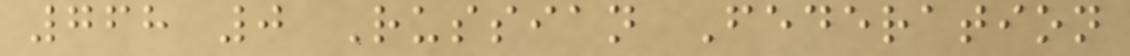768 0 Russian Federation
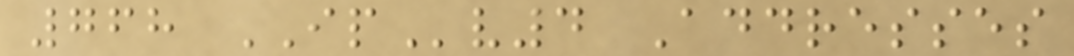768 IPv4 Addresses
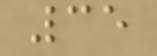35
